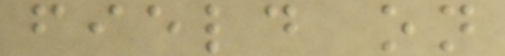field on
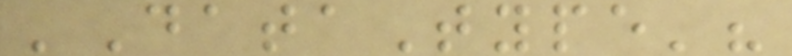'DataType'?
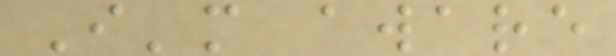I'm aware
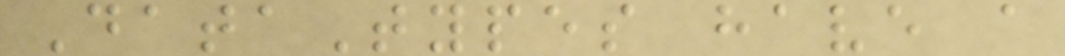DataTypes have a
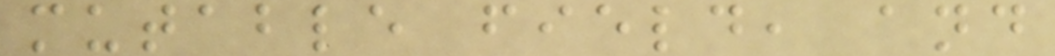mutable field, and
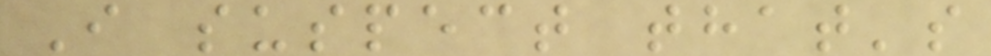I suspect that's
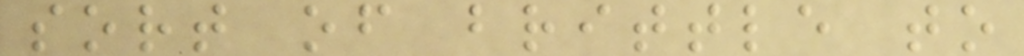sort of brittle to
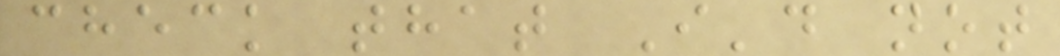check that I'd not
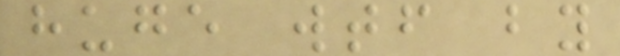huge wtf by
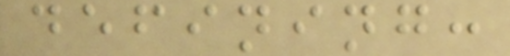defining:
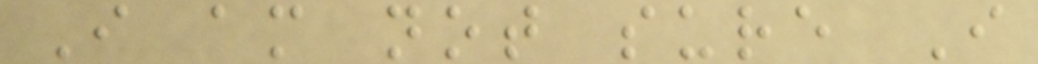I am not sure I
